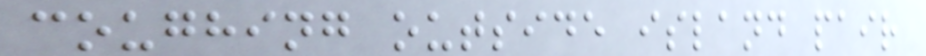coughing outside island pair
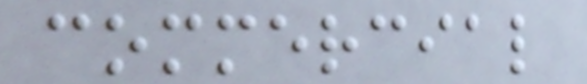commercial
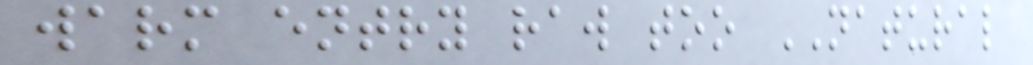warm entry raw too NATURAL
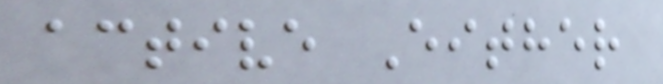active Either
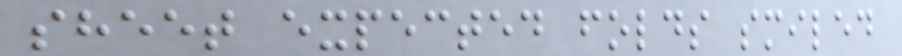sheet expected folds smiled
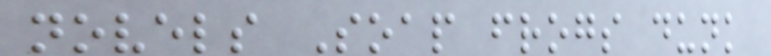novels Soap frogs dunk
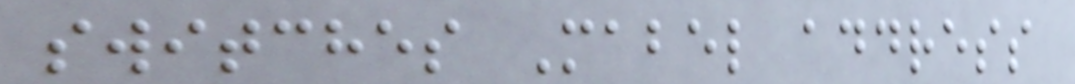switches Mabel address
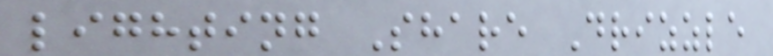lighting Share Drizzle
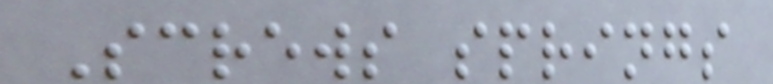Screws springs
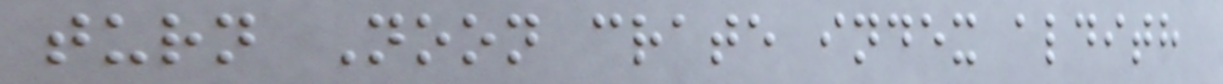turn Noon crate index aldith
